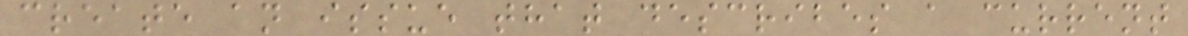create an issue that describes a current
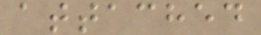attached
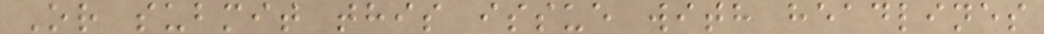Or submit this issue with headlines
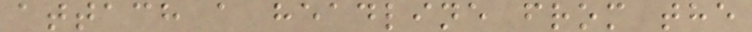attach a headline from the
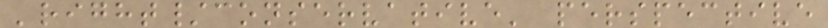'right/conservative' perspective
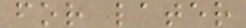for later
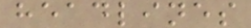headlines
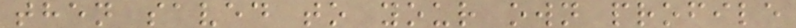then saved to your own profile
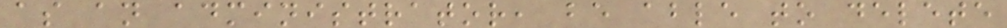as an administrator, be able to delete
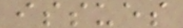issues
